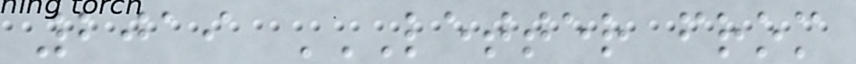2019 LETTER FROM
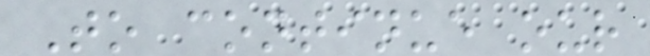To continue our
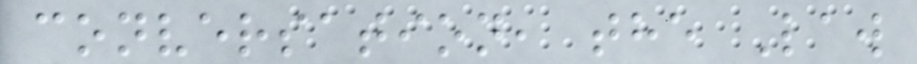conversation, the Law
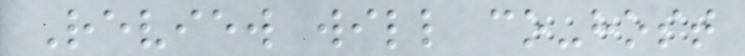Review will co-host
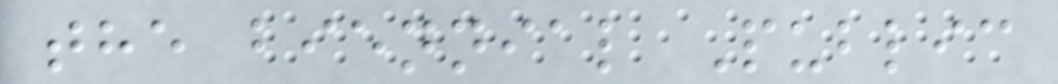the biennial Public
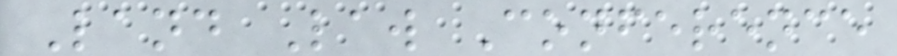Land Law Conference
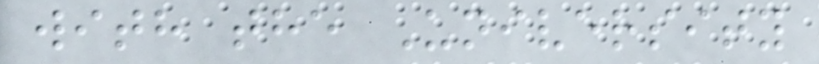with the University
